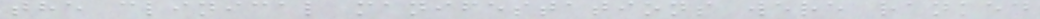the clinical manifestations were ranked
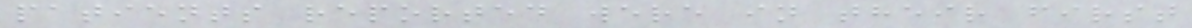patients reported were in their first
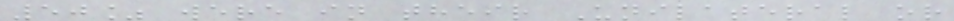50% were in their Unilateral or
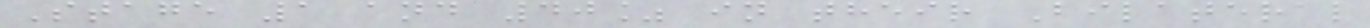Stage 1 and 40% in their Bilateral
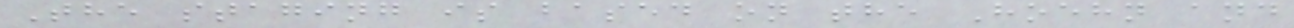The staging is based on the Hoehn and
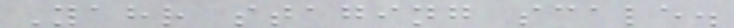Yahr staging scale.
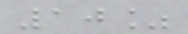10%
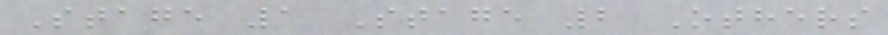Stage 1 Stage 2 Others
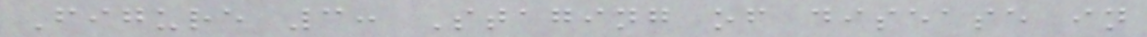Figure 3: Staging of disease in
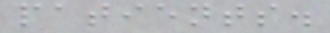patients.
